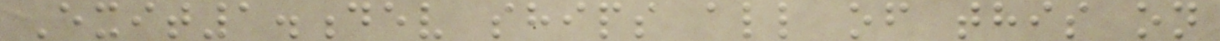Exit1.dev ships all of this on
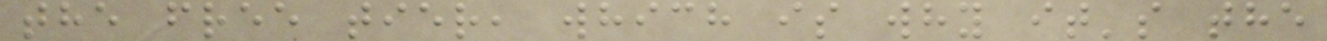the free tier, which is why it's the
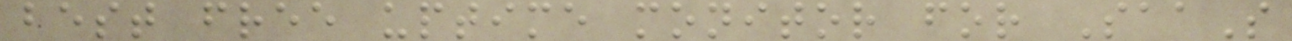best free uptime monitor for SaaS
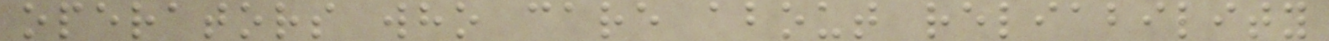operators who care about reliability
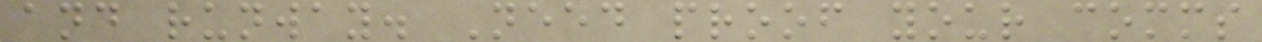and runway. Need proof your comms
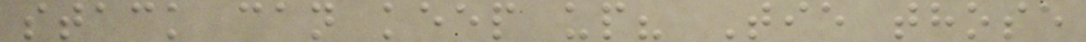stack can keep up? Tie those
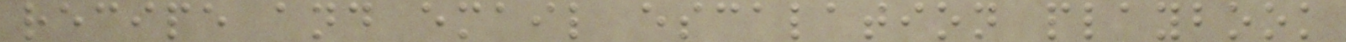recipe and email escalation playbook
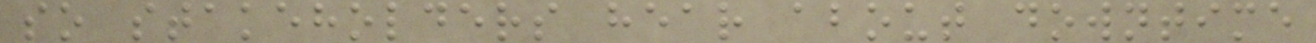so stakeholders hear about downtime
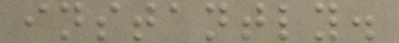instantly.
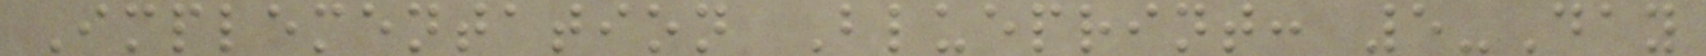Implementation Blueprint: 5-Day
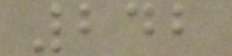242
